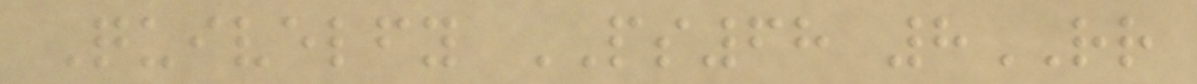Quivelfy PS68 8RR
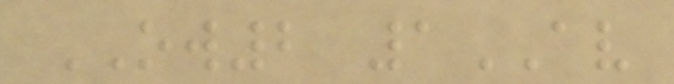OW2 1AV
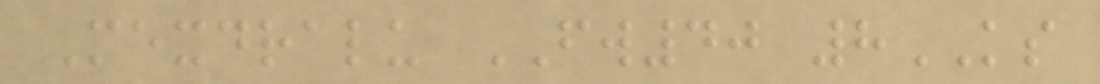Mexdralu FW40 8KS
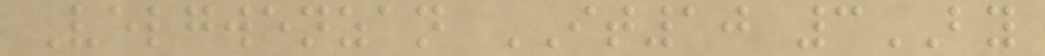Velgwenzan IT10 3BY
